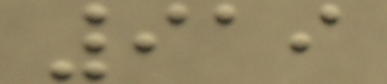919
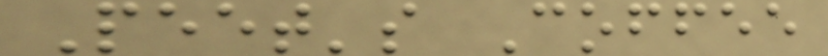Peet's Coffee
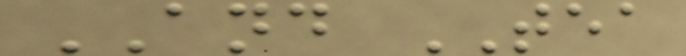AND TEA
